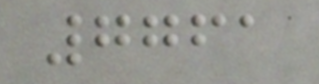7761
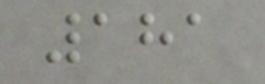181
